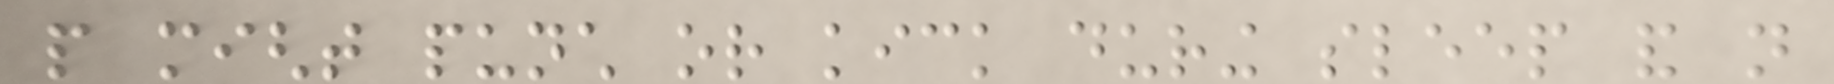people might punch or kick during sleep and not
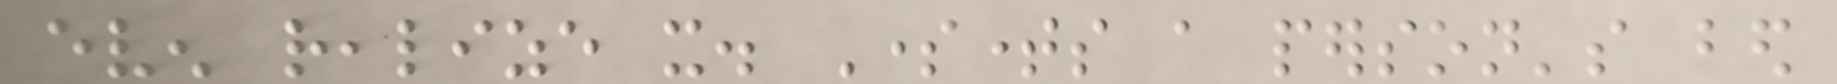even realize it. Sometimes a person's bed
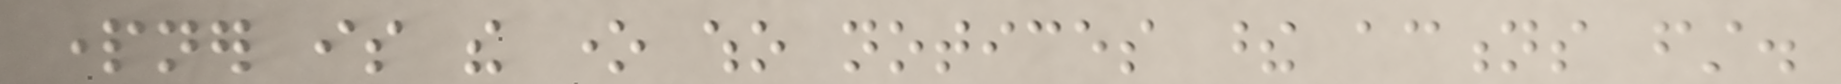partner is the one who notices these actions first.
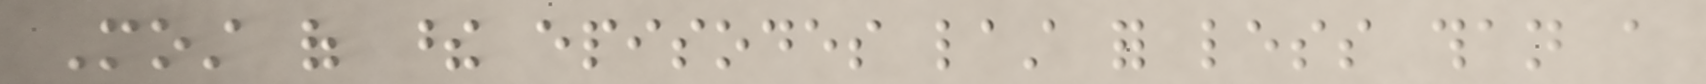Most of these episodes last for less than a
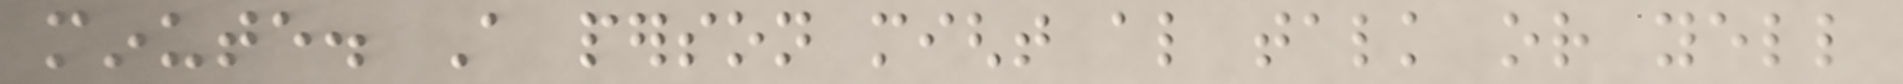minute. A person might also talk or yell
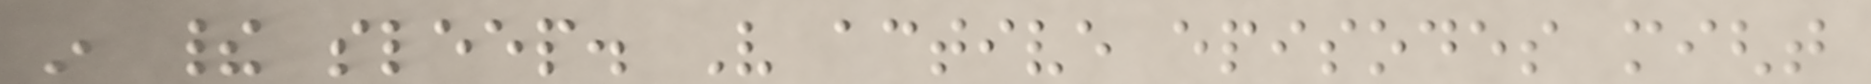in their sleep. Very active episodes might
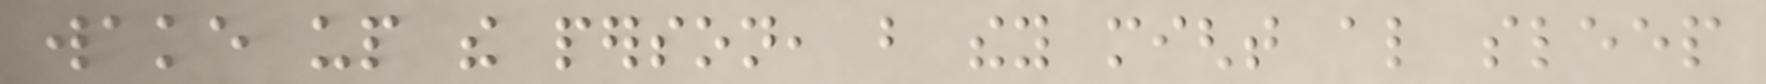wake up the person, but they might also sleep
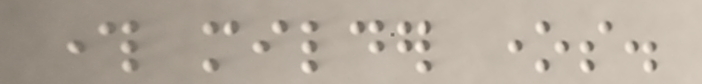through milder ones.
